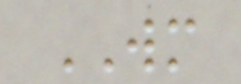WM
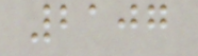2107
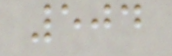504
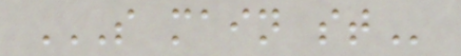S MAIN ST
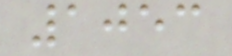1053
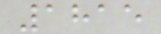1815
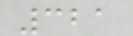321
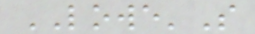LOWE'S
